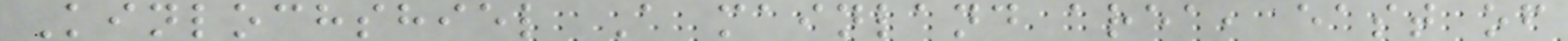Kinlochshiel A mainland area, east of
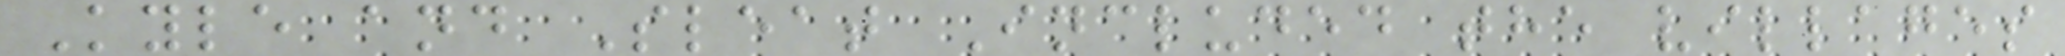Kyle and Sleat Included the villages
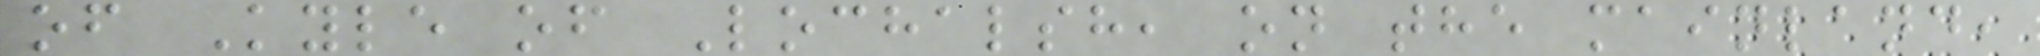of Kyle of Lochalsh, on the mainland,
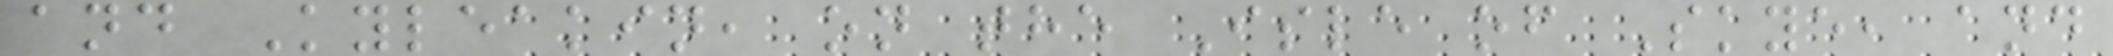and Kyleakin, on the Isle of Skye, and
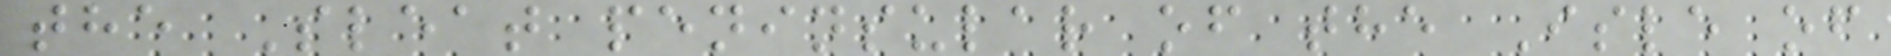the Sleat peninsular of the Isle of
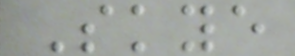Skye
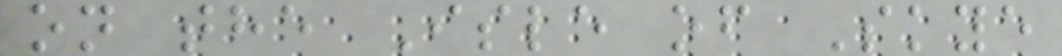on the Isle of Skye
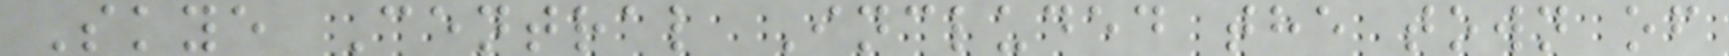Skye Central Included the town of
